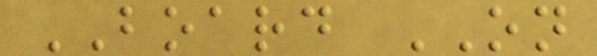BOARD ON
